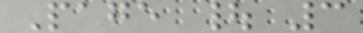Page | 3
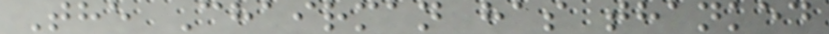The Chairman has thanked
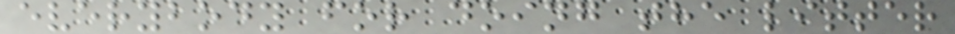everybody for doing the litter
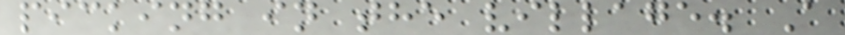picking in the village. A
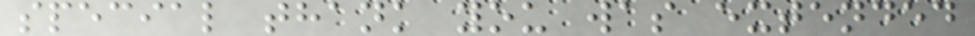special thank you was extended
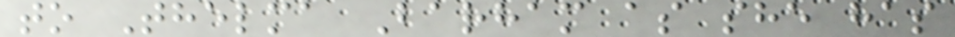to Thelma Barham as she has
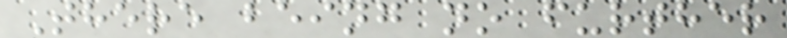There being no further
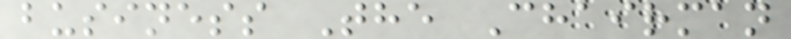business The Chairman
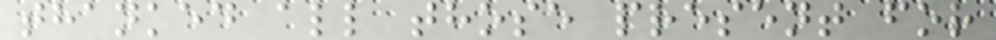thanked all those present for
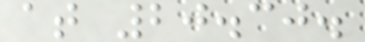at 20.30.
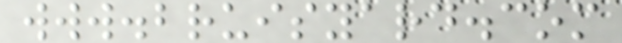www.bruisyard.com
